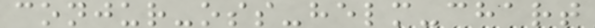conjur-oss-helm-chart
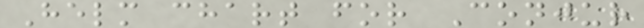Helm chart for Conjur
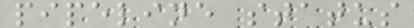pipeline status
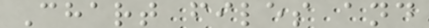Chart files and
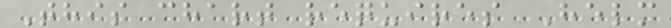This chart requires Helm
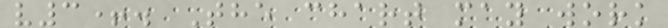v3+. The chart may work
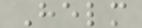Helm
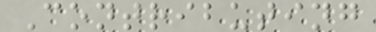Contributing
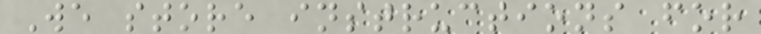We store instructions for
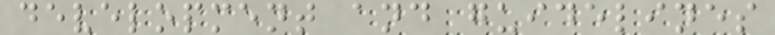development and guidelines
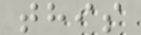this
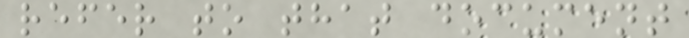refer to that document
